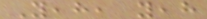Yeah, yeah
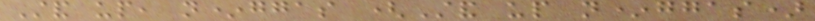Stand up, n*ggas (Stand up n*ggas)
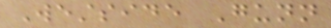Westside Gunn
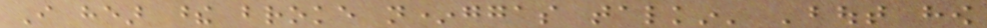I hear these broke n*ggas talkin' 'bout how
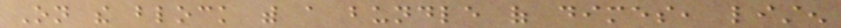On the block with a bundle of dimes, listen
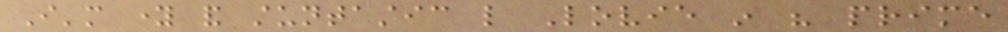I'm young and stuntastic like Lovie in his prime
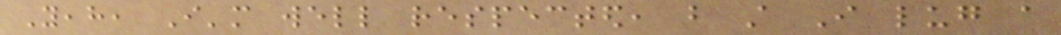Yeah, I'm well respected, but still I lug a
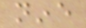nine
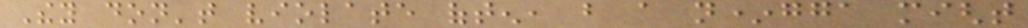They don't violate often, but a n*gga might
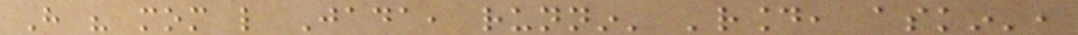Have his mom like Jada, runnin' 'round, askin',
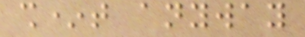sh*t anyway
